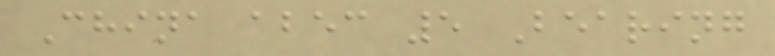China abec 5 Bearing
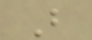B
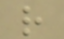r
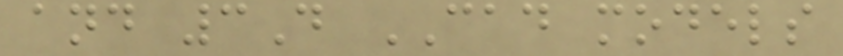and 3D CAD models
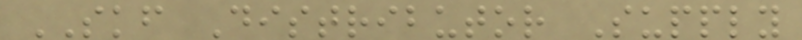SKF Distributor Supply
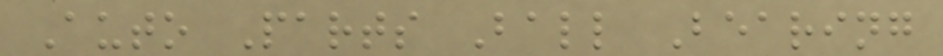Auto Parts Ball Bearing
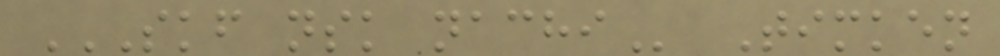SKF NSK NACHI Timken
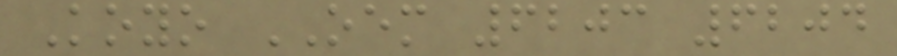Koyo OEM 6203 6204
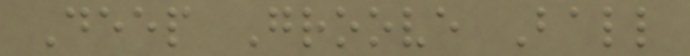Deep Groove Ball
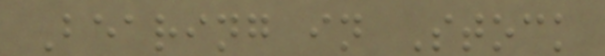Bearing in Stock
